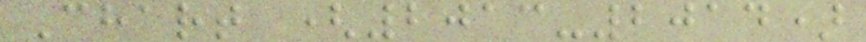Chart (2013-2014)
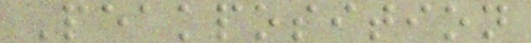Peakposition
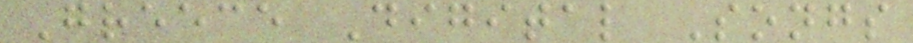Greece Digital Songs
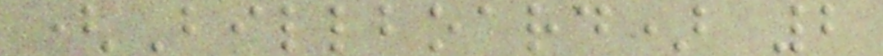(Billboard) 2
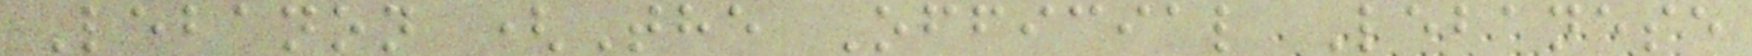Lebanon (The Official Lebanese
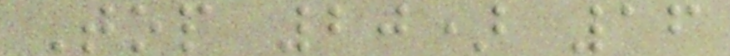Top 20) 16
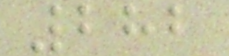282
